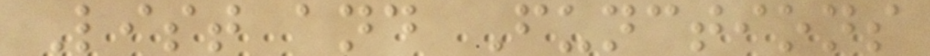List and Functions
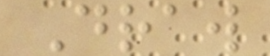Draw
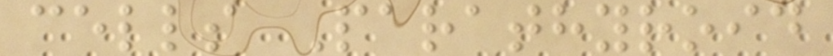cells Parathyroid
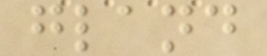gland
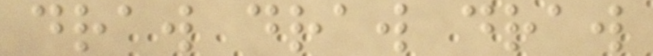draw draw draw
